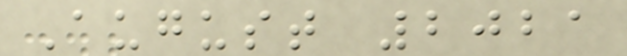August 2021
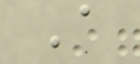A
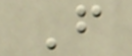F
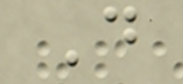D
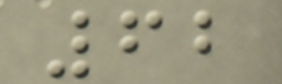62
